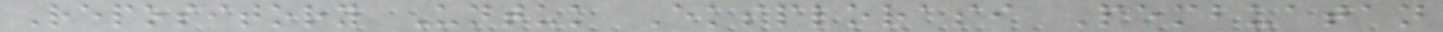Repository Untuk Eksplorasi Pembuatan
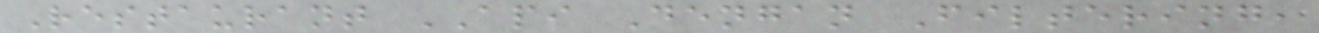Restaurant API Dengan Filtering,
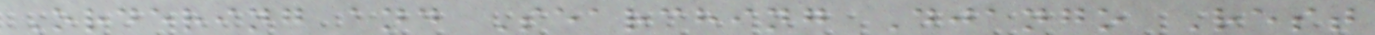Ordering and Searching Django Rest
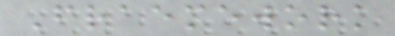Fraemework
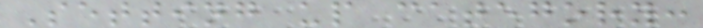Setting up category:
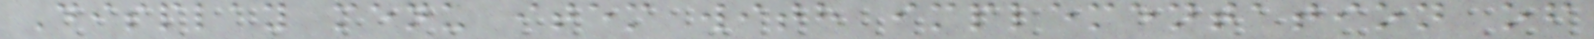Display menu item with implementation of
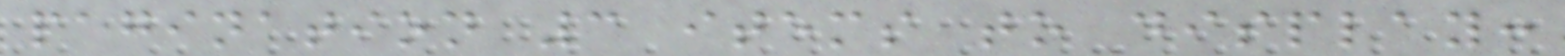pagination 3 items to display:
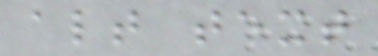alt text
